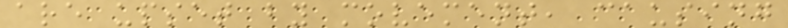are upset by movement, causing
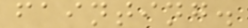fainting.
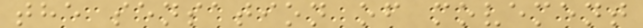the sensation of movement
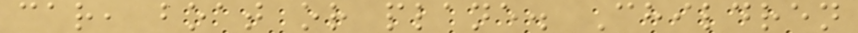car, boat or plane. Children
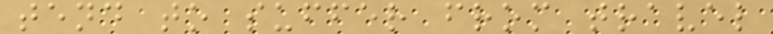tend to suffer from travel
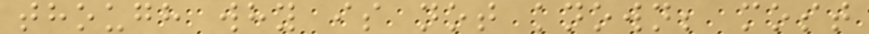though why is not known; most
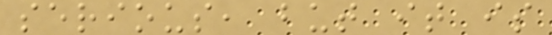serious, but it is
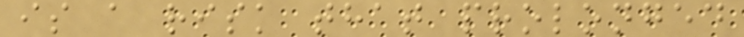is a risk that prolonged
